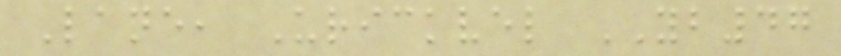Lane, Urickvel YB47
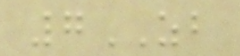7ZB
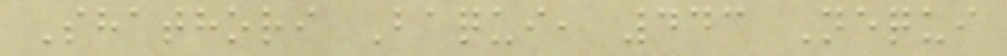Shathori Baqui, 443 Nequi
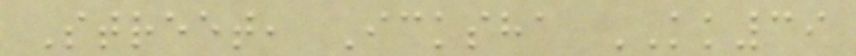Street, Icksha KK39
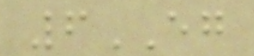6EG
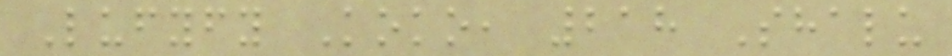Lufyfy Koko, 218 Shalu
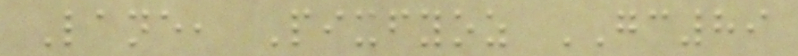Lane, Pixfyoz GC89
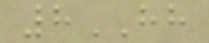8HH
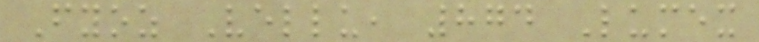Fyoz Vellu, 874 Lumex
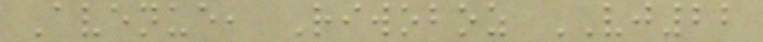Avenue, Riwoboz VJ22
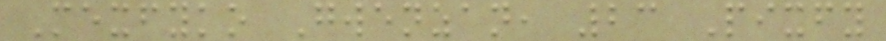Mexfyko Gwenzan, 23 Pixfy
